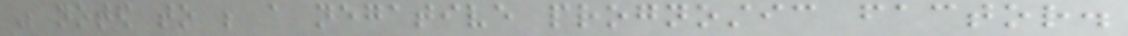was noted to be a negative prognostic factor.
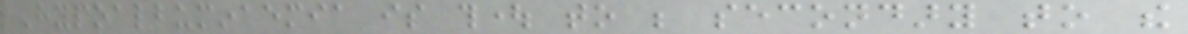Hypoalbuminaemia is thought to be secondary to the
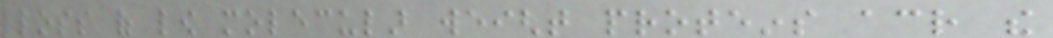loss of low molecular weight proteins across the
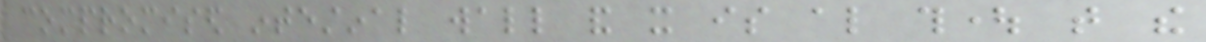compromised intestinal wall and it is also thought that the
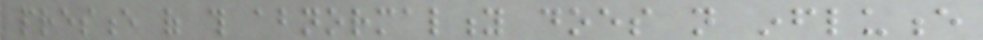presence of this abnormality does not influence
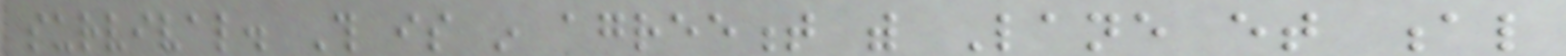survival. This is in agreement with Lane et al
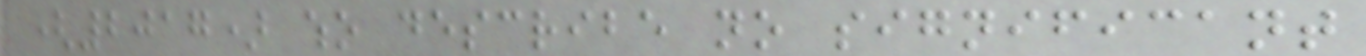(2017) who describe no significant
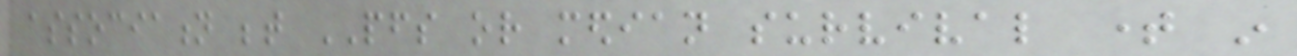association between PFS or median survival time in
